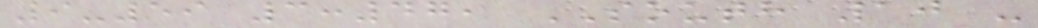9-59 3:47, SOUTH 10 -
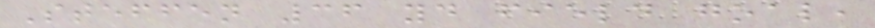Steffen 36 yd field goal,
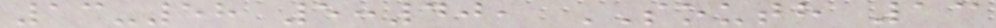13-58 5:40, SOUTH 13
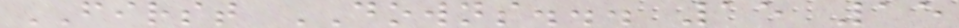FIRST DOWNS... 15 15
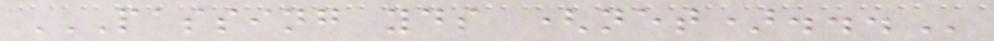PASSING YDS (NET)...
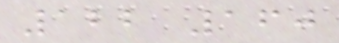122 160
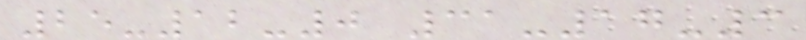25-12-0 31-17-3
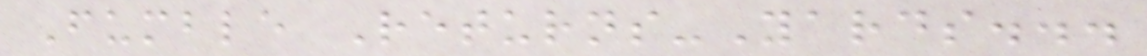Fumble Returns-Yards...
